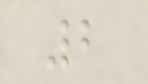2
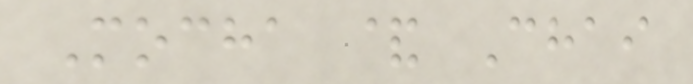Mocha & Chai
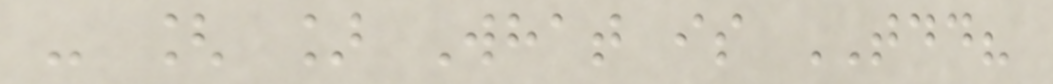- [ ] What is TDD?
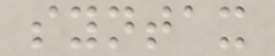syntax
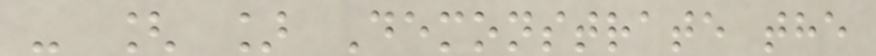- [ ] Demonstrate the
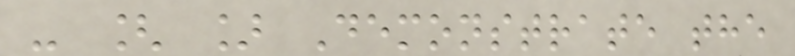- [ ] Demonstrate the
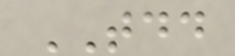TDD
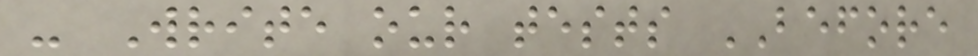- Write our tests BEFORE
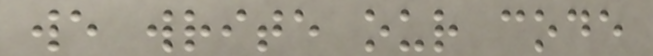we write our code
